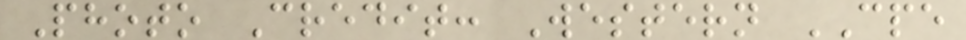Photo Credit: Western CPE
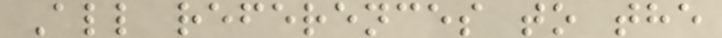All references to the
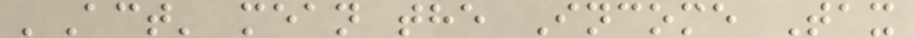'Act' mean the Income Tax
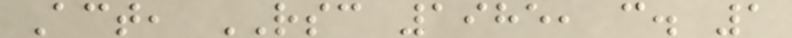Act, RSC 1985, c. 1
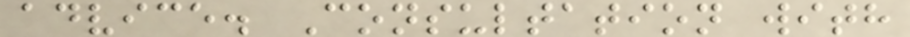advice. Consultation with
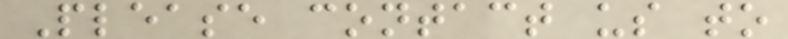Please contact us to
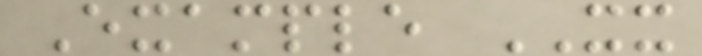Example XX
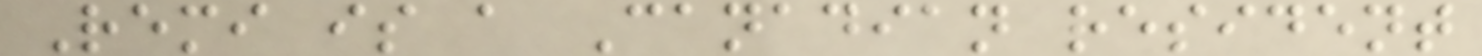Remi is a Canadian resident
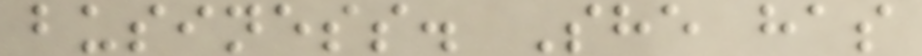business. She has
